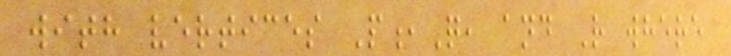with vertices P,Q, and R where
